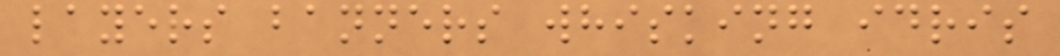layers banners whisking idris
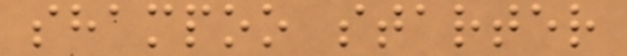shampoo starter
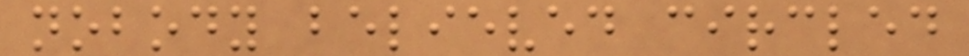nobody believed circled
